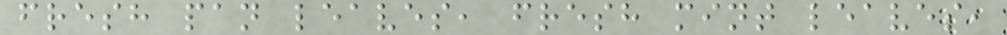fresh pan leaves, fresh mint leaves,
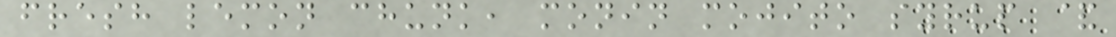fresh lemon chunk, monin mojito syrup &
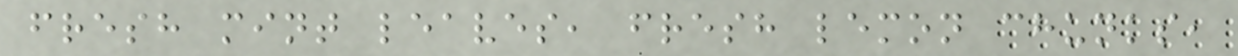fresh mint leaves, fresh lemon chunks,
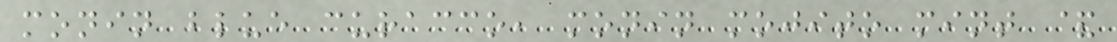monin blue curacco, monin mojito mint &
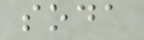soda
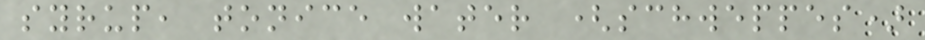syrup, tonice water (schweppes)
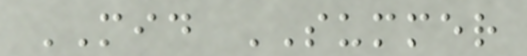MID SUMMER
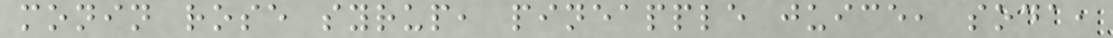monin rose syrup, pineapple juice, soda,
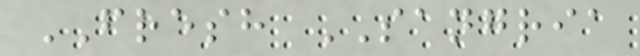FRESH SANGRIA
